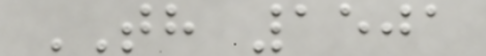TH 1501
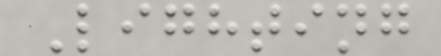Lighting
